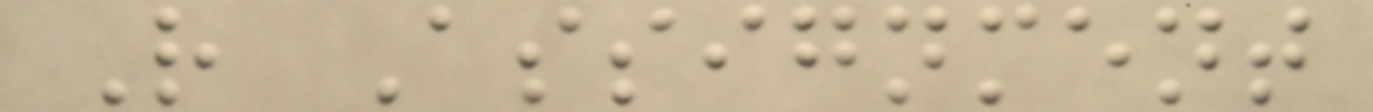R Assignment
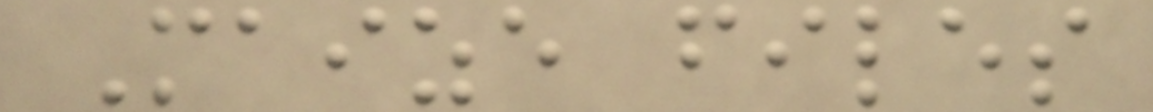Maize files
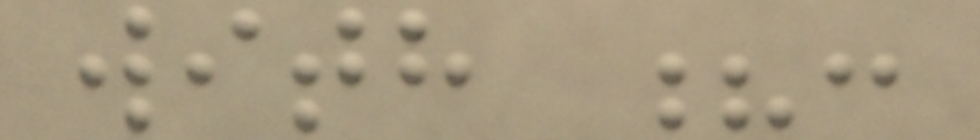with ?:
